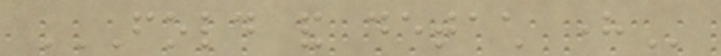FOLD AND DETACH HERE
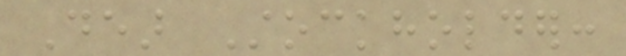Dear Stockholder:
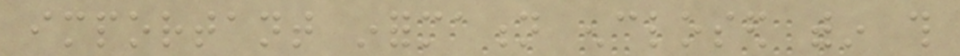important information enclosed within this
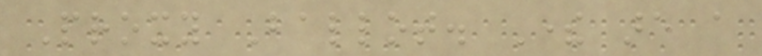Proxy Ballot. There are a
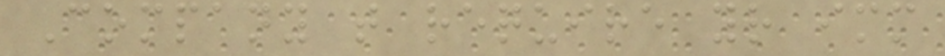Company that require your immediate
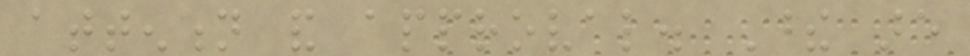attention and approval. These are
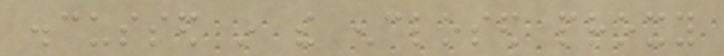discussed in the enclosed proxy
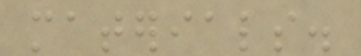materials.
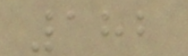182
